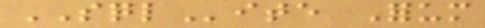SQLite Forum
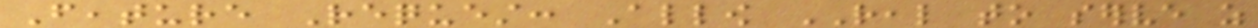Feature Request: Allow REAL to serve as
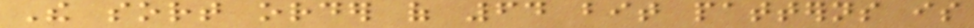The sort order of 64 bit patterns is
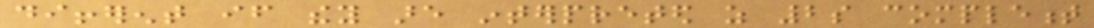different if they are interpreted as 2s complement
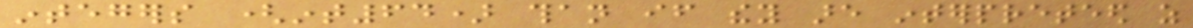integers (int64) than if they are interpreteed as
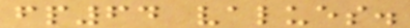fp64 values.
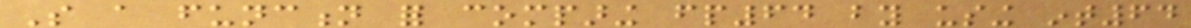So a function for comparing fp64 by using int64
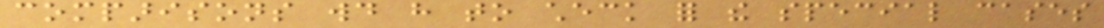comparisons would have to check for the special cases
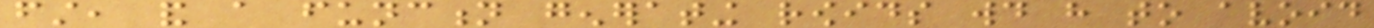first, and a function generating rowids would have to avoid
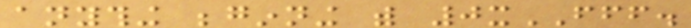anything beginning with 0xFFF.
